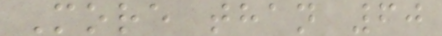More than 60
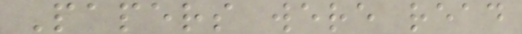Papers were read
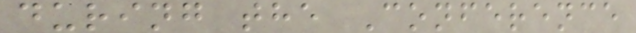during the Conference
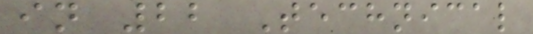in 22 Technical
